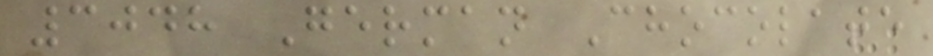3048 German Chocolate
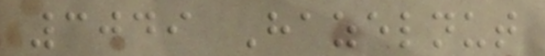3049 Hazelnut
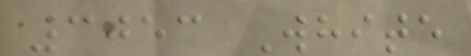3053 White
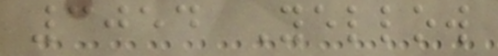3054 Yellow
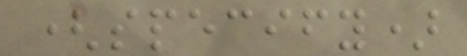(specify)
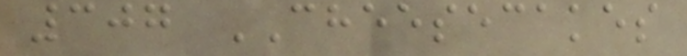307 CHEESECAKES
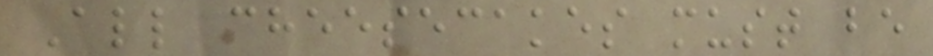All cheesecakes must be
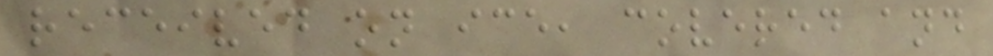received on ice, covered and
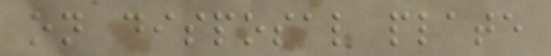on disposal plate
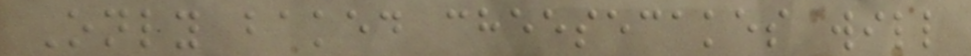Only baked cheesecakes will
